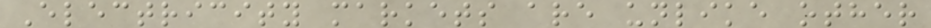Electricity markets are unlike other
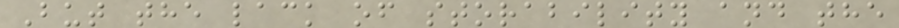But the lack of storability and the
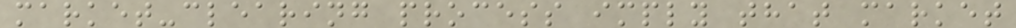market-clearing process imply that market
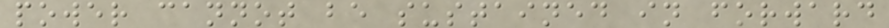power cannot be sustained in forward
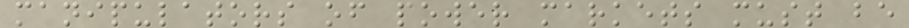manipulators of power markets must be
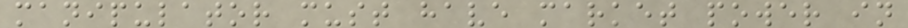manipulator must have market power in
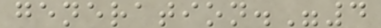generation."4
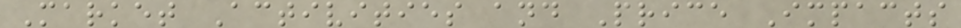Market Activities and Price Impacts
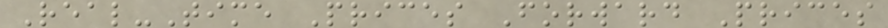Real-Time Prices Forward Prices
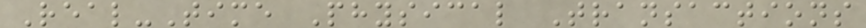Real-Time Physical Transactions
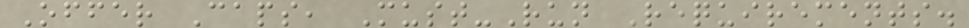Offer Caps, Must-Run Requirements.
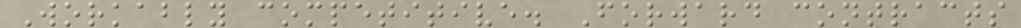Workably competitive. Forward contracts
